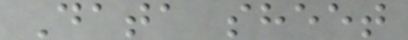Data sheet
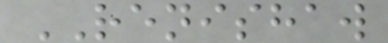RENISHAW
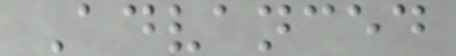Advanced
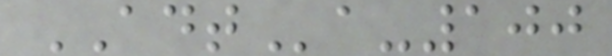ADTa-100
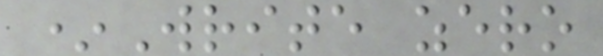*Write zero
